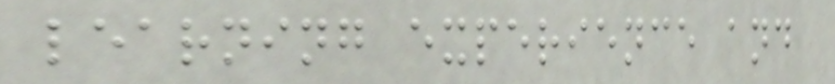learning experience and
